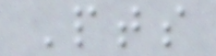Pts
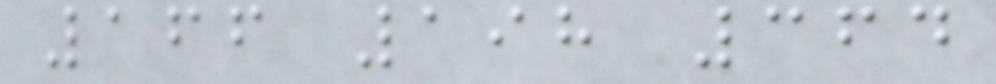166 198 364
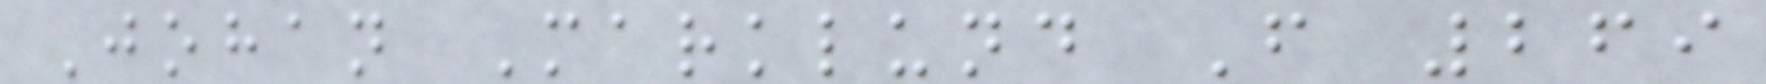Johan Marklund F 269
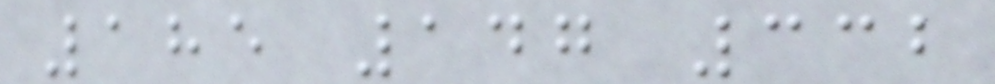185 147 332
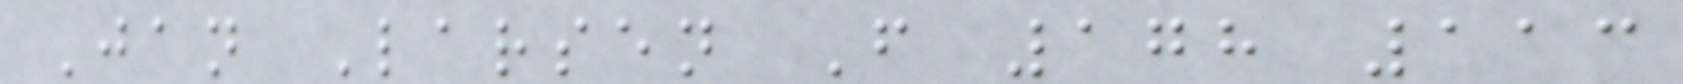Jan Larsen F 178 113
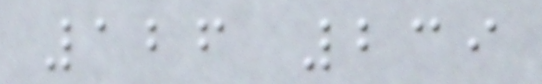126 239
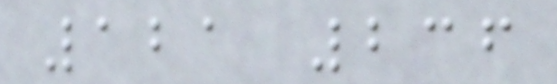121 236
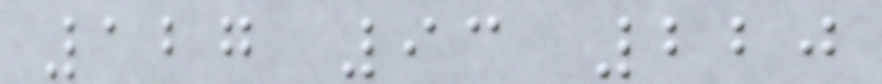127 93 220
